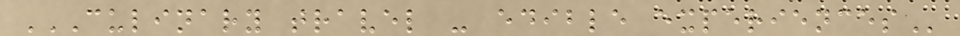CULINARY TRAVEL - EDIBLE EXPERIENCES
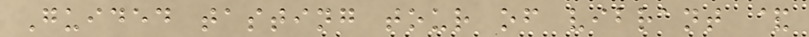Guided tasting tour of vibrant &
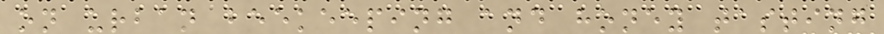on urban beekeeping and honey tasting
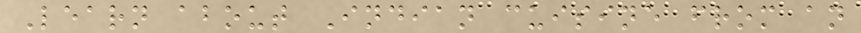Learn about Indian cuisine from an
